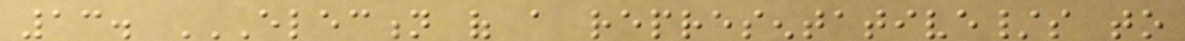13. ELECTION OF A REPRESENTATIVE/S TO
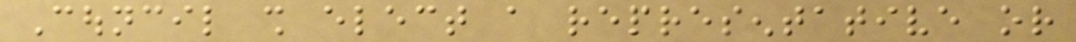Council shall elect a representative or
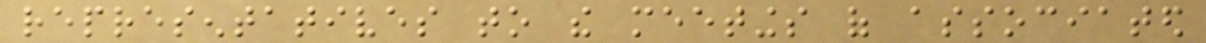representatives to the meetings of associated
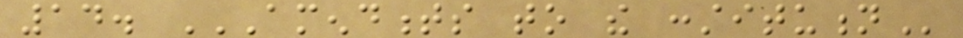14. AMENDMENTS TO THE CONSTITUTION
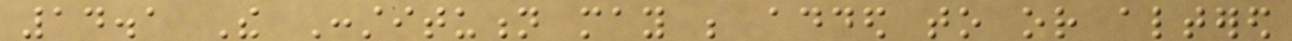14.1 The Constitution may be added to or altered
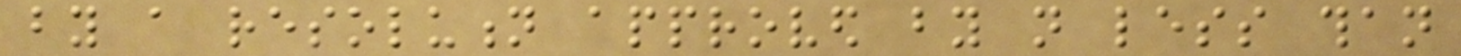by a resolution approved by not less than
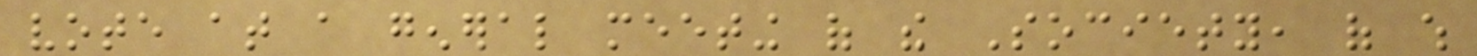vote at a general meeting of the Society, of which
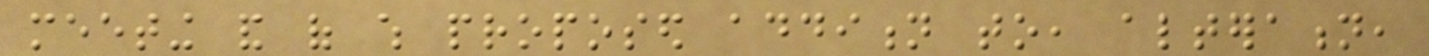meeting and of which proposed addition to, alteration,
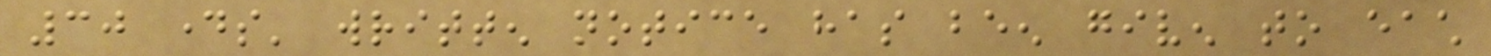30 days' written notice has been given to each
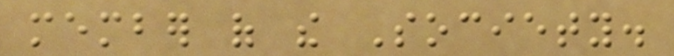member of the Society.
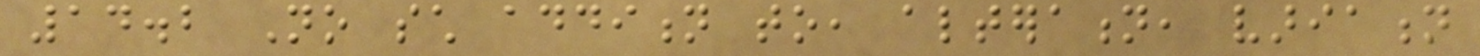14.2 No such addition to, alteration, variation
